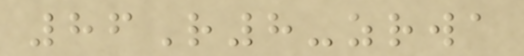86R8-zrwa
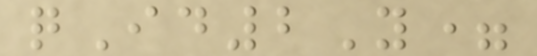qId2Y=
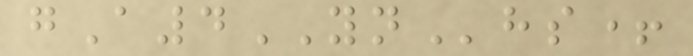gA4YNhs+
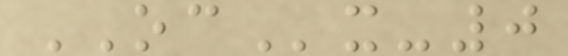OCx-0
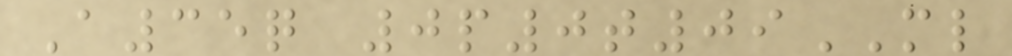A35q 0p0t09ML
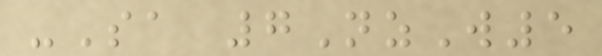-Sa 7NzW5
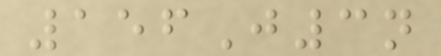156J3n
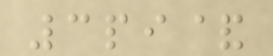3pi&
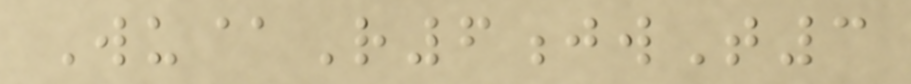Wu@R6jwT3
